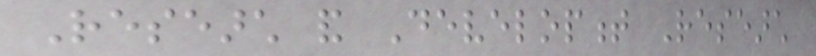Research and Development Research
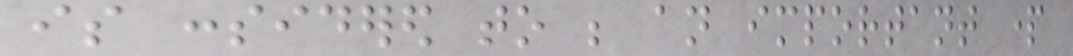is considered to be an important part
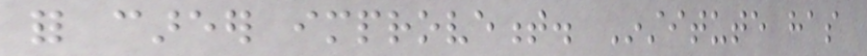for career improvement. Institute has
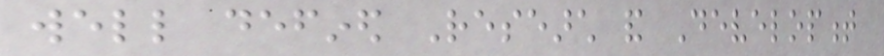well defined Research and Development
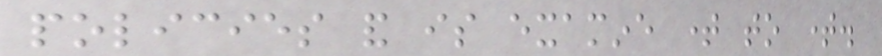policies and is examine time to time.
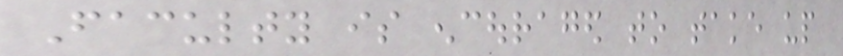Faculty is encouraged to take up
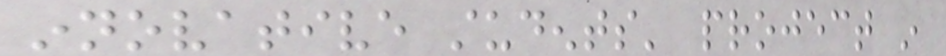innovative students' project in
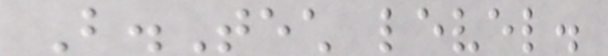B.Tech level.
